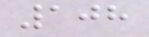108
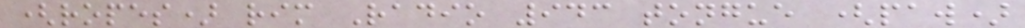(ropes) rim Radio 943 tongue (paw)
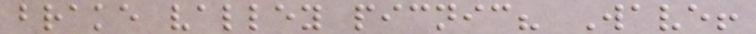brake valley picnic? Wave!
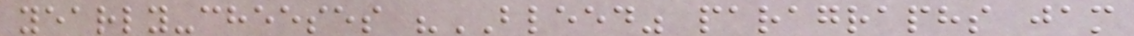yearly-cheeses "BLEED" paragraphs jam
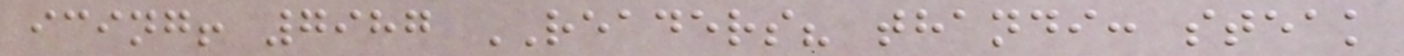icing! 7987 READERS? thandi: steak
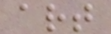art
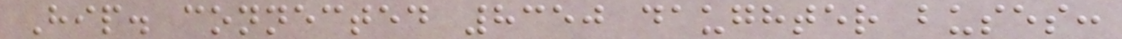Hip. connected 8350 daughter buses:
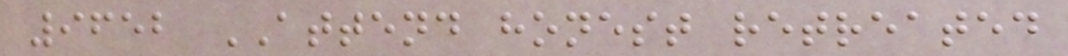9652 ATTEND honest retreated
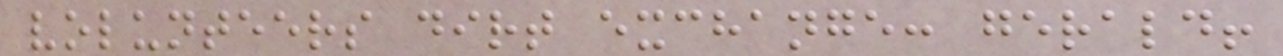volunteers dirt exchange: gerald!
